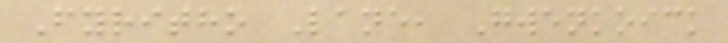Fyritho Lane, Gwenkoick
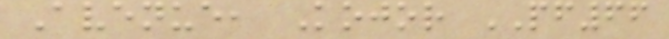Avenue, Kojor PF66
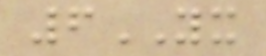6YX
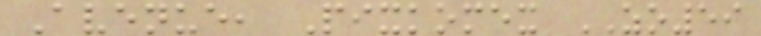Avenue, Pixkomex ZO59
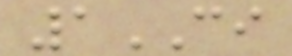1CI
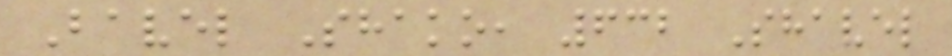Bavel Shako, 632 Shavel
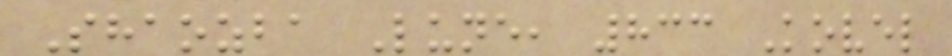Shaozba Lune, 833 Kovel
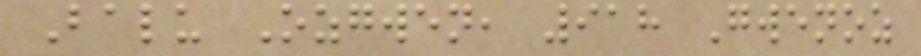Balu Ozgwen, 918 Gwenoz
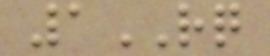1RQ
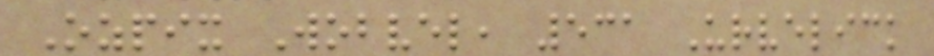Ozpix Wobvel, 531 Urvelick
